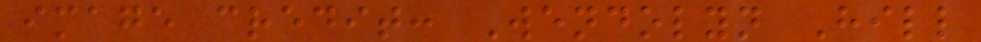image credit: Wendolyn Hill
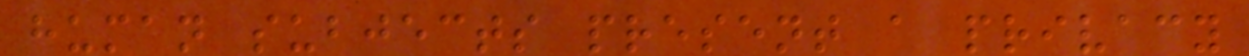human subjects present a privacy
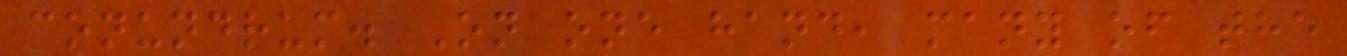conundrum. On one hand, many of the
